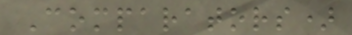Comparators)
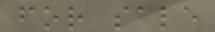for sale
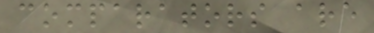comparators are
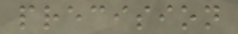precision
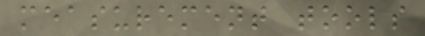measurement tools
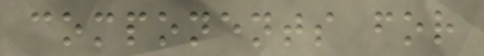components for
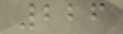226
